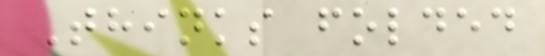Thinks folded
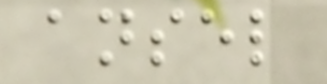ansel
